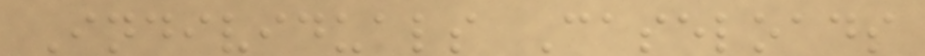Individuals Caseloads
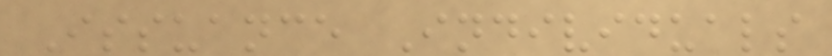Issuance Individuals
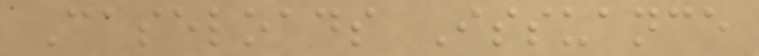Caseloads Issuance
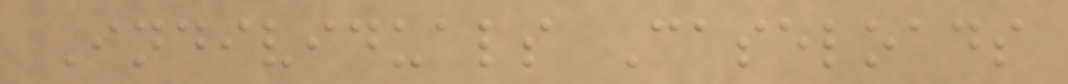Individuals Caseloads
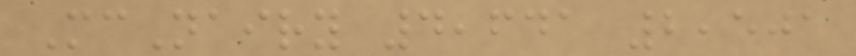McNairy 4,641 2,501
